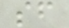sf
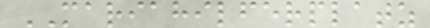MARIAHILFERPLATZ
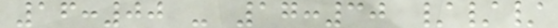16:00 - 17:30 ///
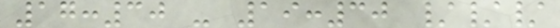17:30 - 19:30 ///
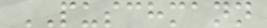PUSCHMANN
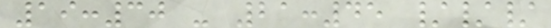19:30 - 21:45 ///
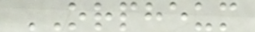ORPHEUM
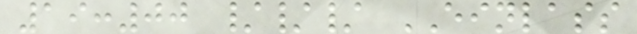19:00 /// EINLASS
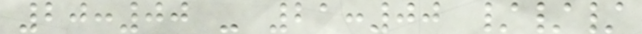20:00 - 21:00 ///
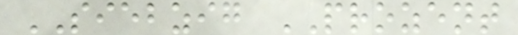SIEBZIG PROZENT
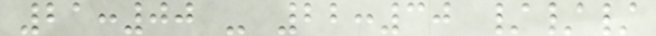21:00 - 22:30 ///
